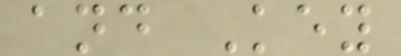and Key
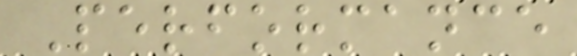Performance
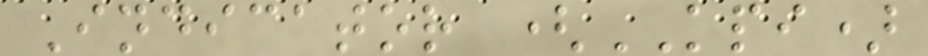Indicator (KPI)
